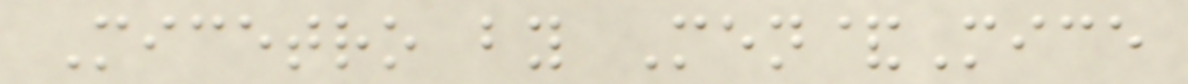Micetro by Men&Mice
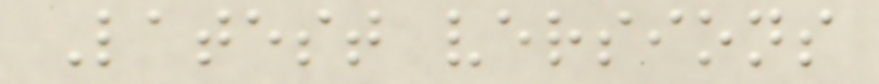Latest versions
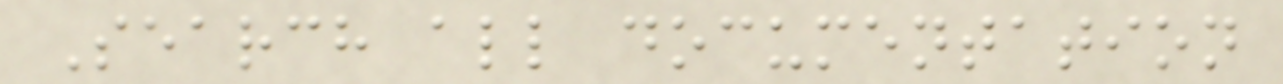Search all documentation
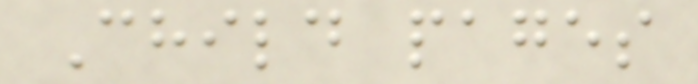Child pages
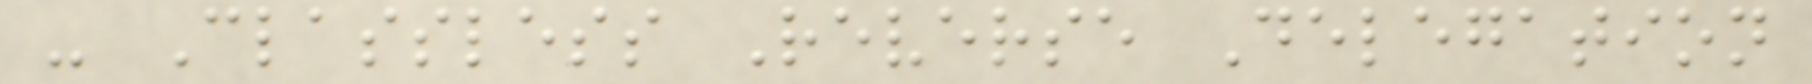- Classless Reverse Delegation
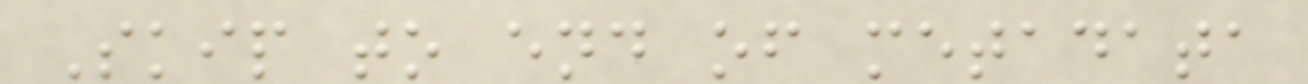Skip to end of metadata
